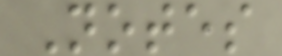Notes
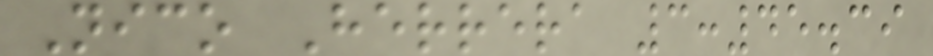Nico Herrera 3:45.39
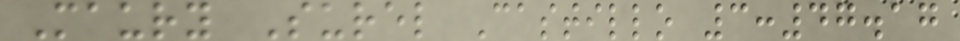Maury Surel Castillo 3:47.17
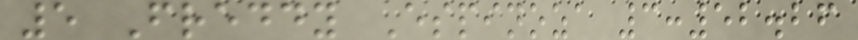5 Freddy Espinoza 3:52.26
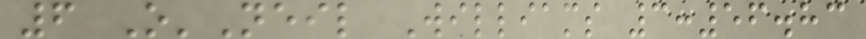6 O'Neil Williams 3:56.83
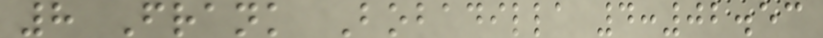8 Frank Bobadilla 4:02.53
